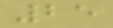25
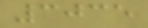3035
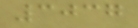3037
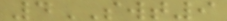4SWT9
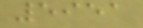5951
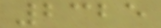2325
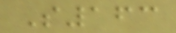S163
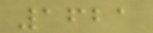1621
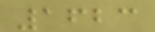1623
